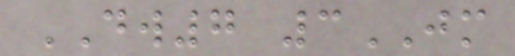DW7 3JM
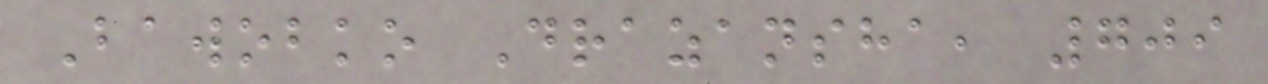Bawobko Drazansha, 709
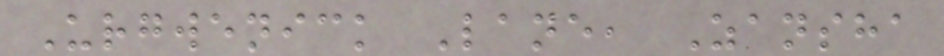Urgwenick Lane, Zansha
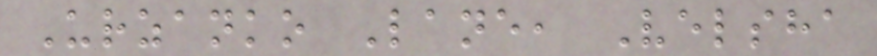Urzanko Lane, Velsha
